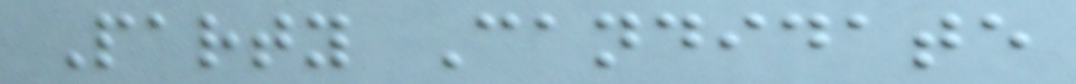Party Candidate
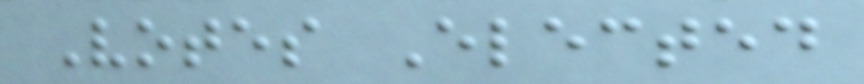Votes Elected
